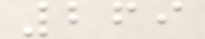269
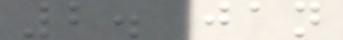2. jan
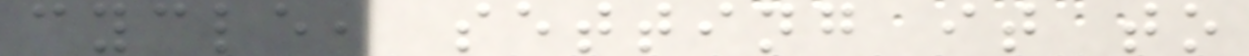cycle, setting it to
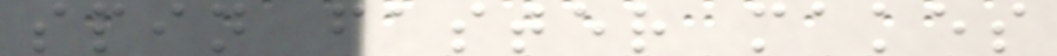spin faster makes
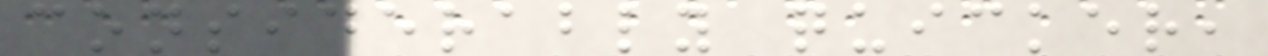considerably quicker,
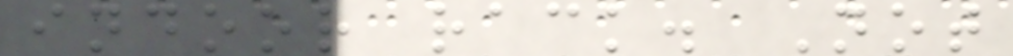indoor rack. Not
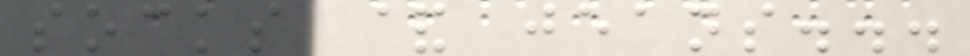socks & jeans...
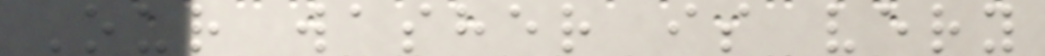Our washer is very
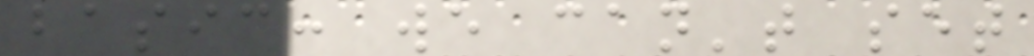basic: we can't set
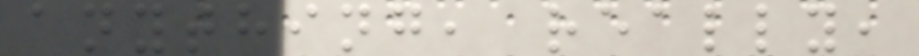anything, really,
